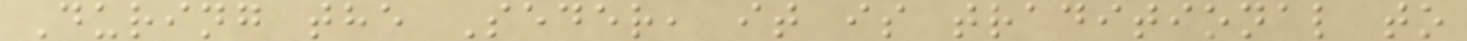During the Seder, it is traditional to
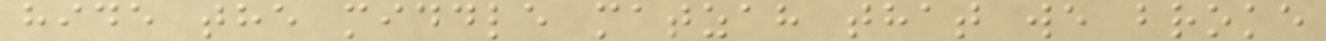hide the middle matzah that we broke
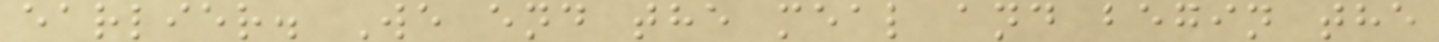earlier. We end the meal and begin the
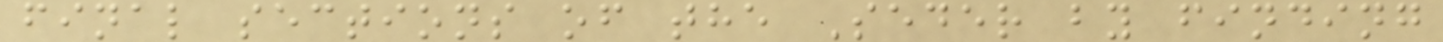final sections of the Seder by finding
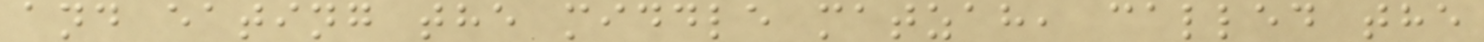and eating the middle matzah, called the
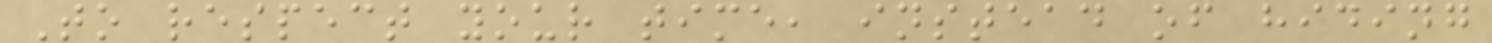To respect your time, instead of hiding
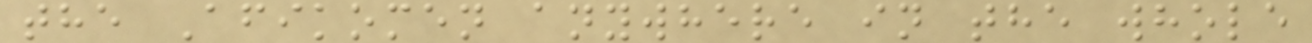the Afikomen anywhere in the whole
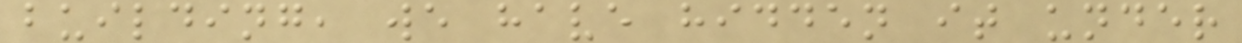building, we have hidden it under
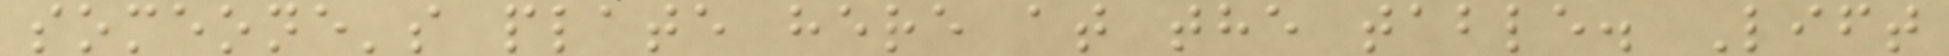someone's plate here at the table. Lift
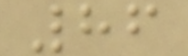86
